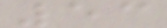53
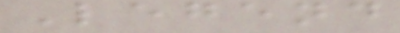Legend
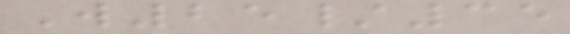W25/35
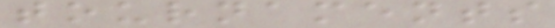tournaments
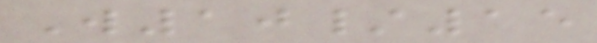W10/15
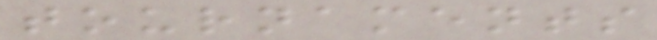tournaments
